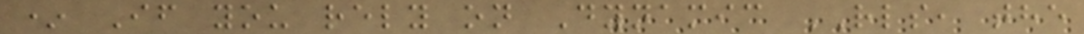* If you rely on Dynamic RLS, the
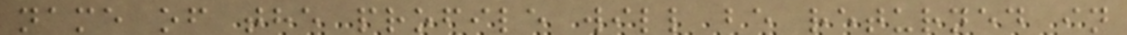name of the profile will be returned in
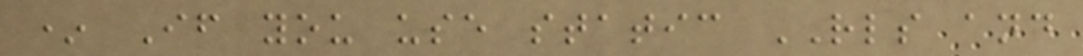* If you use static RLS and
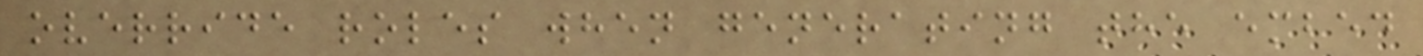override roles when generating the embed
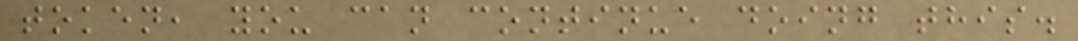token, you can continue doing this.
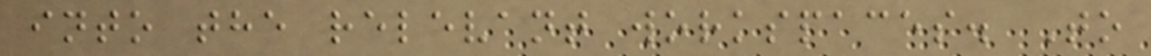into the relevant workspaces. To
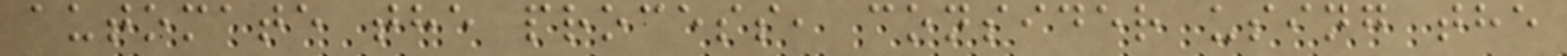automate the process, consider using the
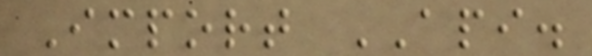Import API.
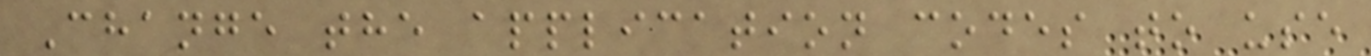Change the application codes to use
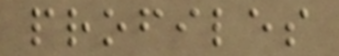profiles
